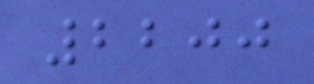2200
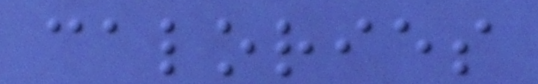calories
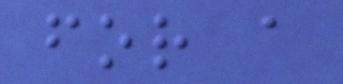for a
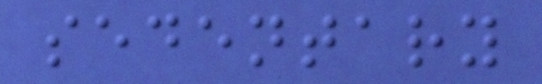sedentary
